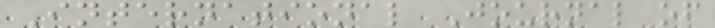International Journal of
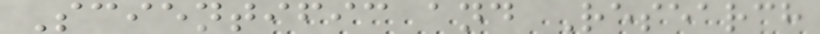Scientific and Research
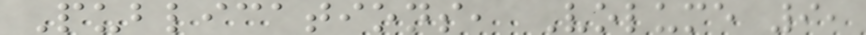Publications, Volume 9,
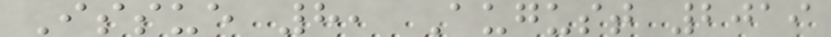Issue 8, August 2019
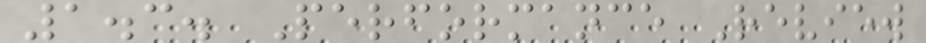1.3. Performance Review
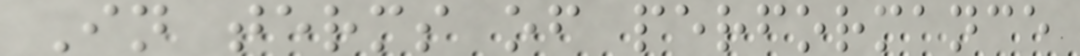In terms of performance
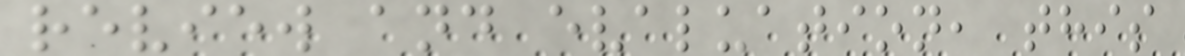review and evaluation, this
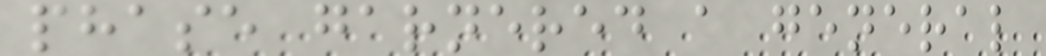phase garnered a general
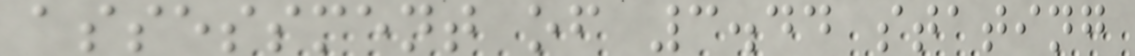assessment of 3.44 stating
